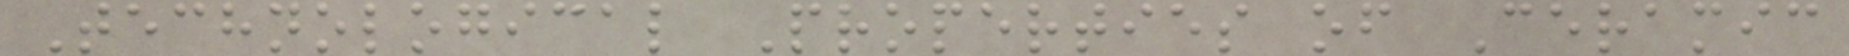Technological Properties of Ceramic
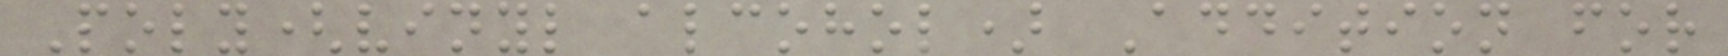Poly(vinyl alcohol) Addition for
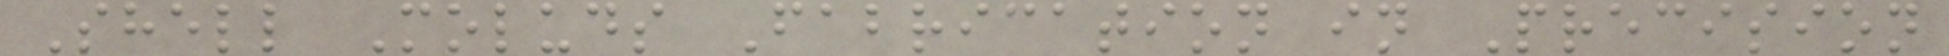Shell Moluds Fabrication in Precision
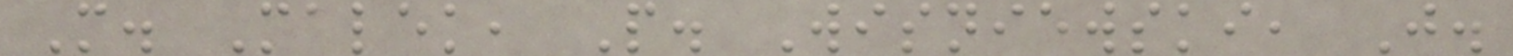M. Malek, P. Wisniewski, J.
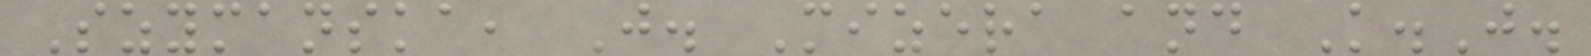Szymanska, J. Mizera and K.J.
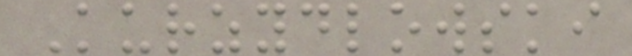Kurzydlowski
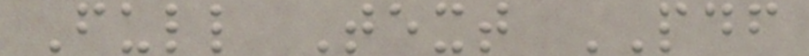Full Text PDF
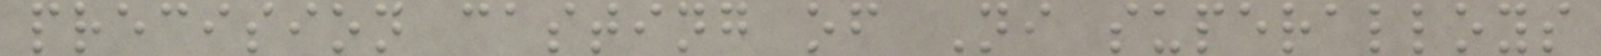precision casting of Ni superalloys
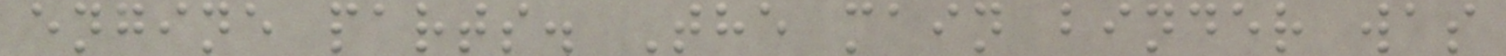engine parts. The main binder was
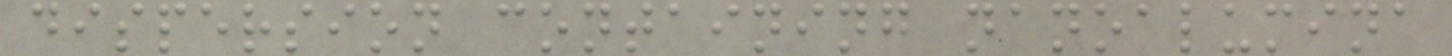dispersion containing nanoalumina
